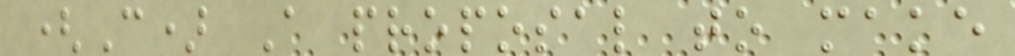(C) A proposal to make
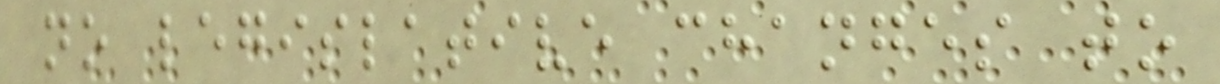no legislative changes to
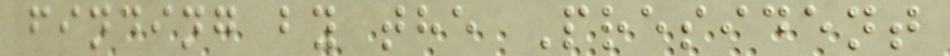finding by the President
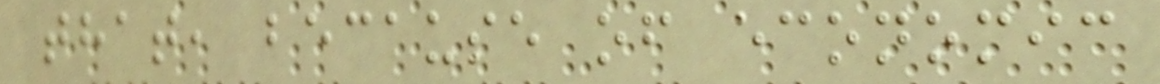that, because of economic
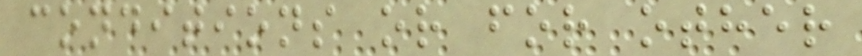conditions or for other
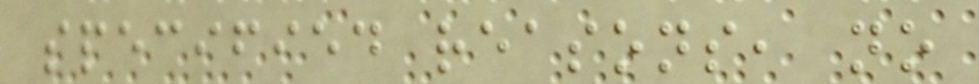specified reasons, no
